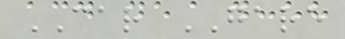CAR GARE
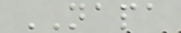NAPA
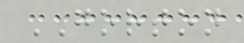GORTON
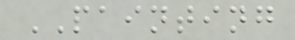PAINTING
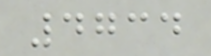4734
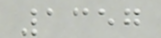1357
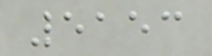5153
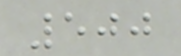500
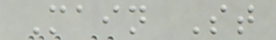Main St
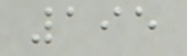195
